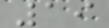19
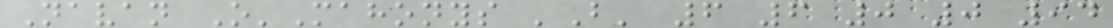Navan O'Mahonys 'B' 6 6 0 0 94
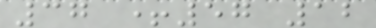37 +57 12
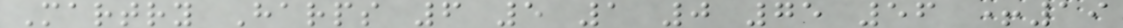Martry Harps 6 5 1 0 75 56 +19
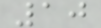10
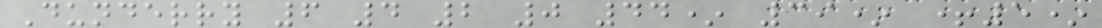Dunderry 6 4 2 0 44* 39* +5*
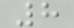8
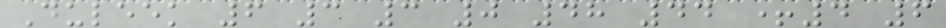Duleek 6 3 3 0 48 44 +4 6
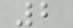2
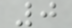0
